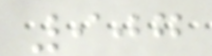907
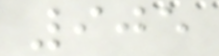905
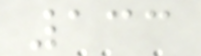133
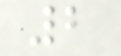2
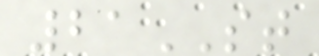21ST
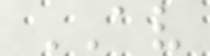AV
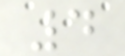4
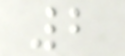2
